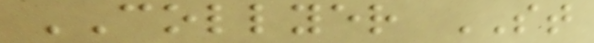COLLYER ST
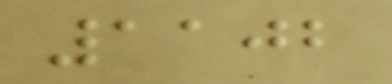1102
